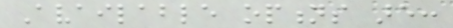Available options are:
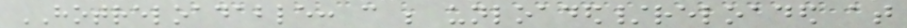HOTRELOADABLE: can be unloaded/reloaded at
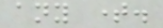any time.
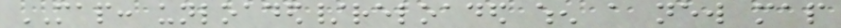MAP: unloaded/reloaded when a new map
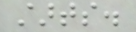starts.
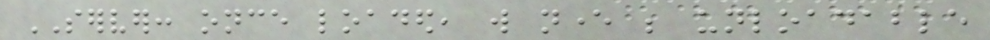SERVER: once loaded, will never be unloadable
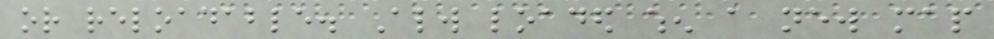or reloadable. Always loaded when a new map
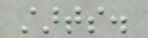starts.
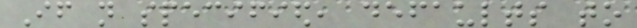If not specified, defaults to
